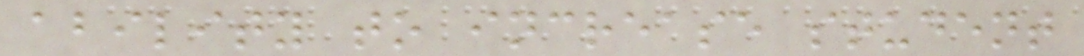ability to increase student
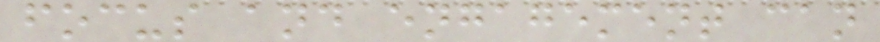focus and engagement can
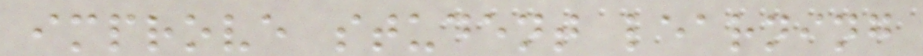improve student learning
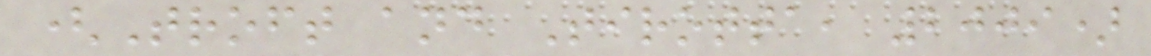(Troft and Tirotta, 2009)
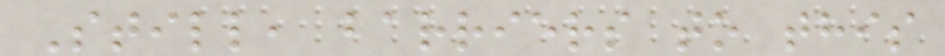Still, barriers to this
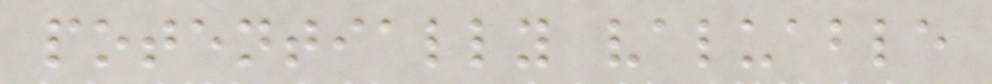potentially valuable
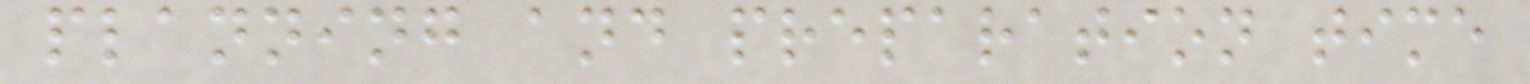planning and preparation time
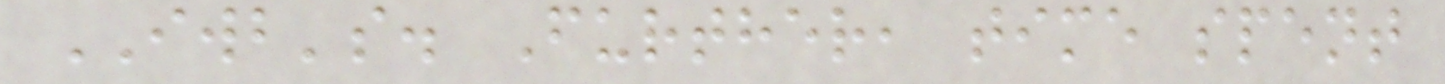IWB's. Further, time spent
